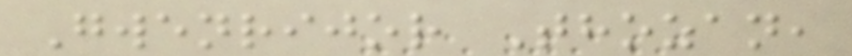Gwenrijor Thozan,
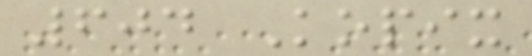604 Kopix
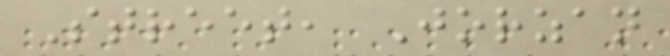Street, Jorzan
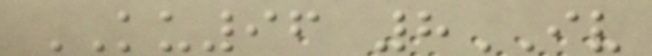KU96 8IV
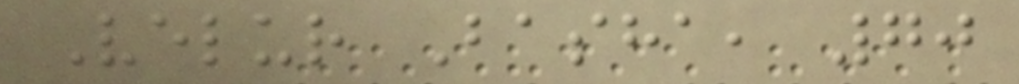Velur Basha, 70
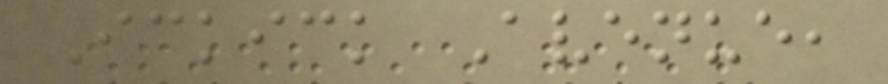Ickick Avenue,
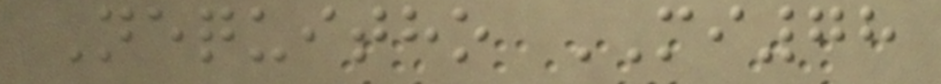Nequitho MI78
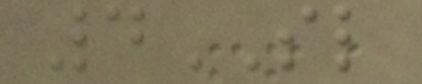4SL
